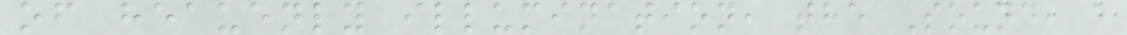of heauenly illumination, the Sound, a
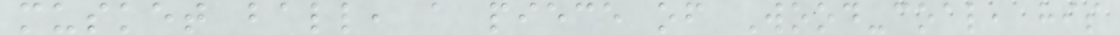musket ball, a piece of Wood-coal, his
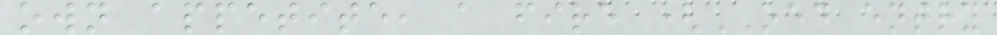own appetite, a fire (OED entry
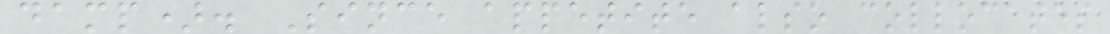damp). Since appetite also collocates
